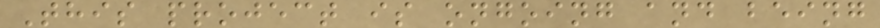This project is ongoing and being
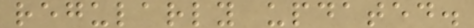regularly updated.
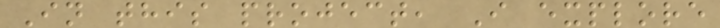In this project, I explore
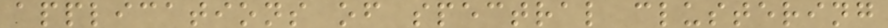applications of spectral clustering
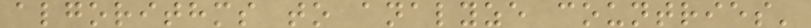algorithms to analyze countries'
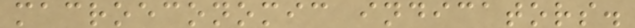macroeconomic indicators.
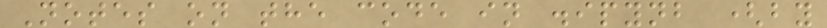Notes on the code in .ipynb (by
